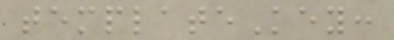templateKey:
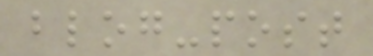blog-post
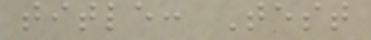title: Test
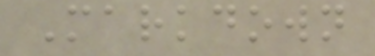Markdown
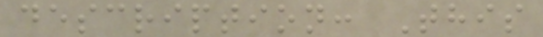description: This
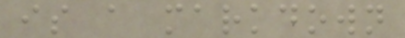is a markdown
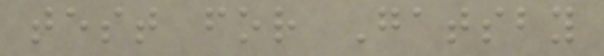test for Gatsby
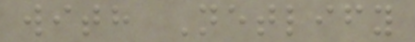with Netlify
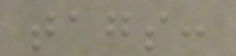tags:
